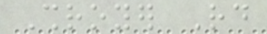Shroyer Rd
